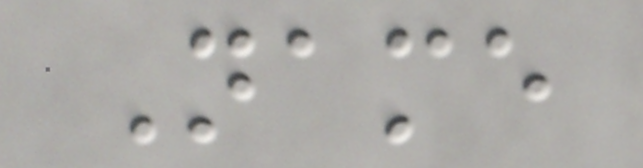Name
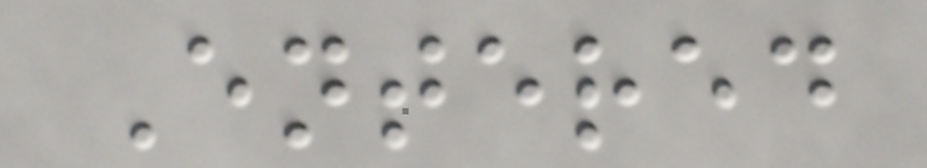Entered
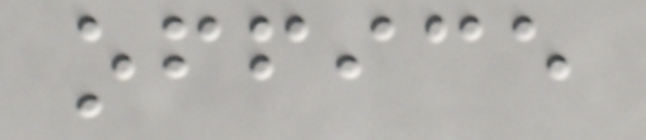office
